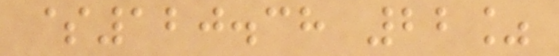$120.38 22%
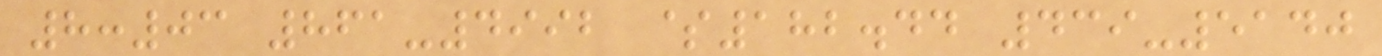8:03 861-4992 $182.44 439-5140
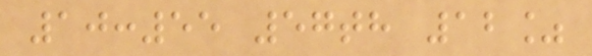10:55 57th 12%
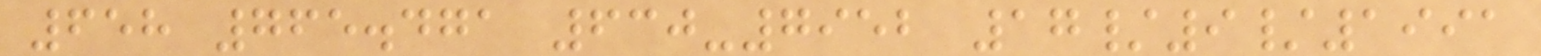658 765.471 630-7952 17/9/1991
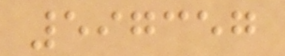597357
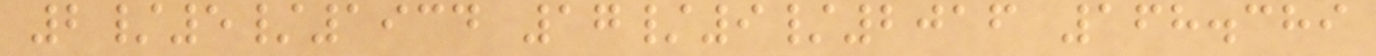2/5/1934 17/9/2016 168.389
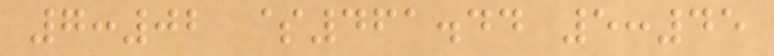7:02 $461.44 5:45
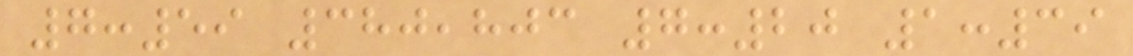7:59 380,803 7:20 1:39
